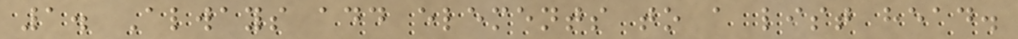1. Always add elements to a list head.
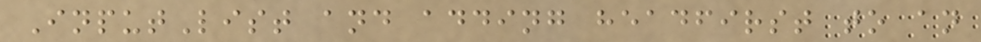InputList and adding headfirst to an
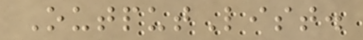OutputList.
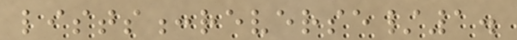lists:reverse/1.
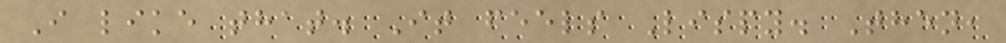I like that. It feels Lispy. Then,
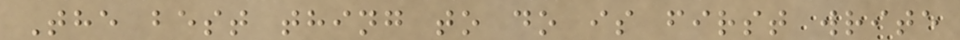The best thing to do is first write
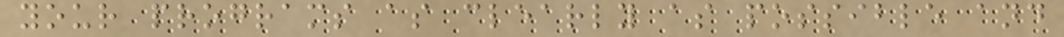your programs as clearly as possible and
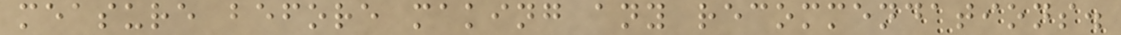measure before making any recommendations.
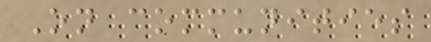On communities
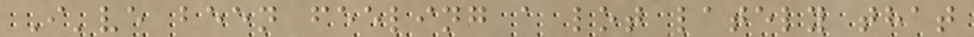I've been feeling a lot lately that
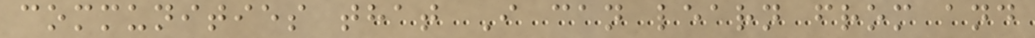communities that I can learn from and
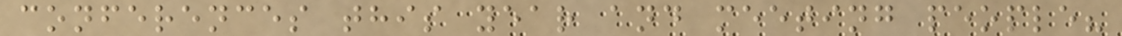conferences this year and meeting people?
